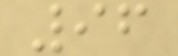96
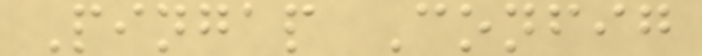Pingap Config
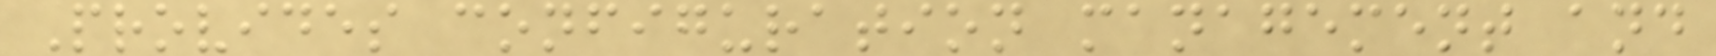Provides configuration management and
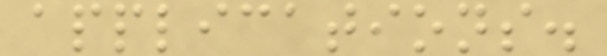applications.
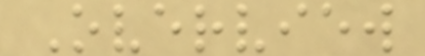Overview
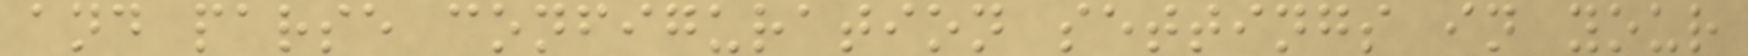and parse configuration settings in your
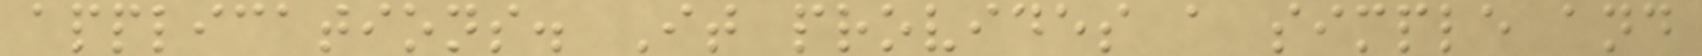applications. It provides a simple and
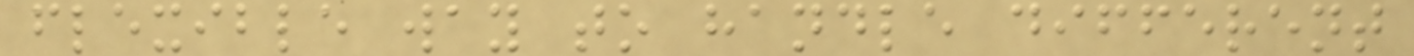flexible way to handle different
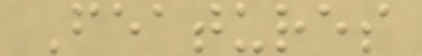Features
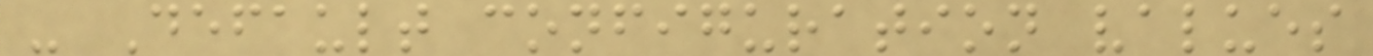- Default configuration values
